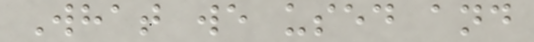What we used and
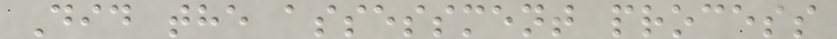Did the assessment process
